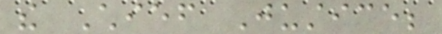the Chief Justice;
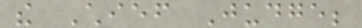the Chief Judge;
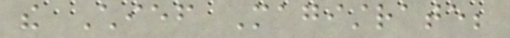the Chief Magistrate;
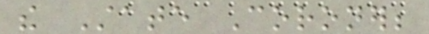the State Coroner;
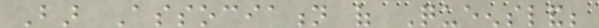Bar Association of Queensland;
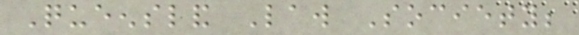Queensland Law Society;
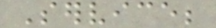Service;
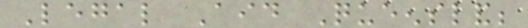Legal Aid Queensland;
